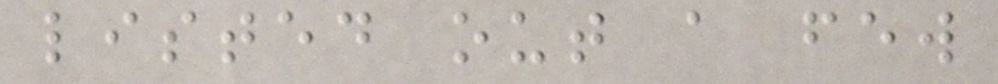listed out a few
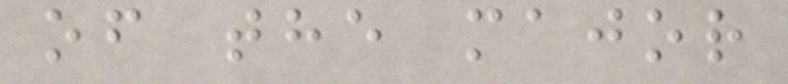of the major
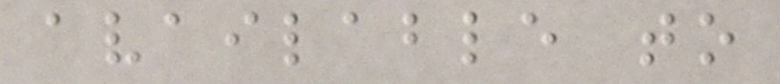available to
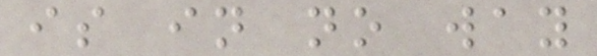is in no way
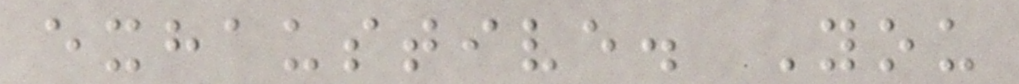exhaustive. You
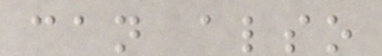can also
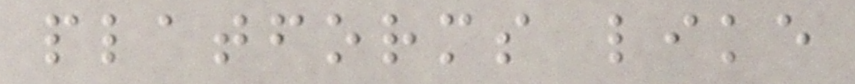platforms like
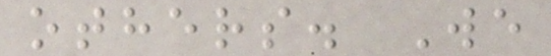others. We
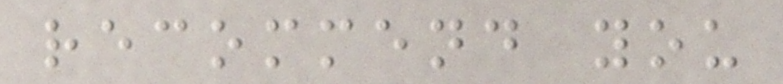recommend you
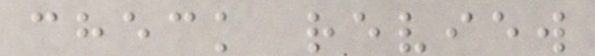check review
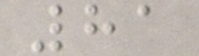81
